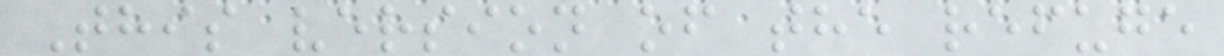This version of the refuge
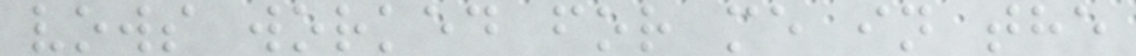vows worked for me in the
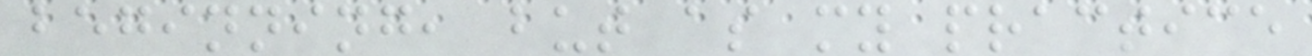beginning, but as my practice
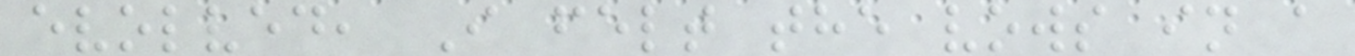evolved, I felt the vows in a
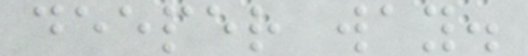deeper way.
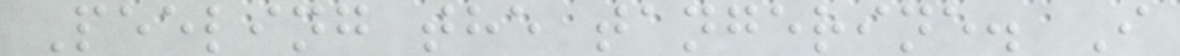Peeling the tangerine. I
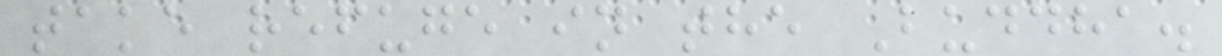take refuge in the Buddha.
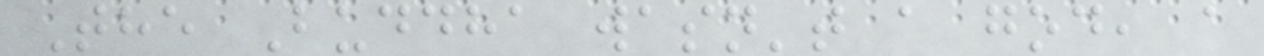The Buddha wasn't a god, a
